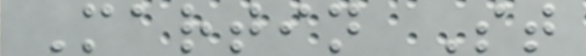Martin St
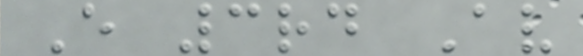E 3rd Av
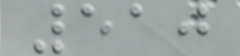510
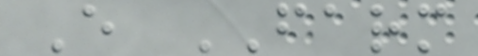E FARM
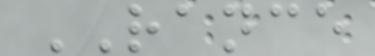RANCE
